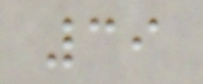39
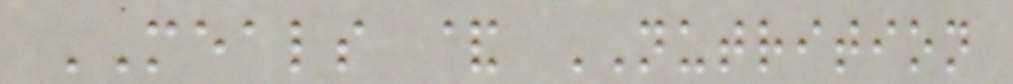MEALS & NUTRITION
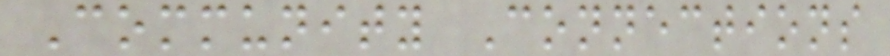Community Connections
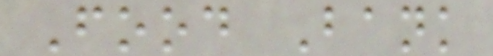Food Bank
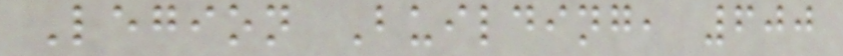Legion Building, 600
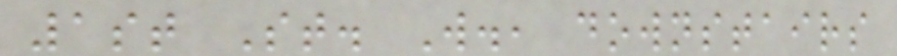1st St. W., downstairs
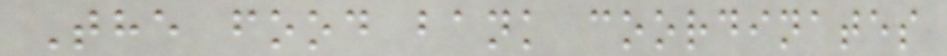The food bank coordinates
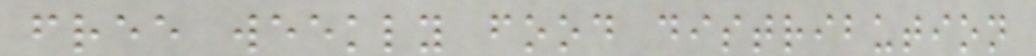free weekly food distribution
